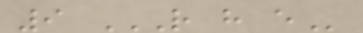9 R H E
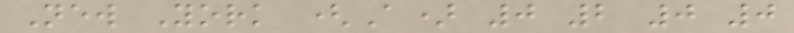New York (A) 0 2 0 0
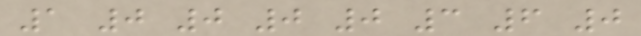1 0 0 0 0 3 6 0
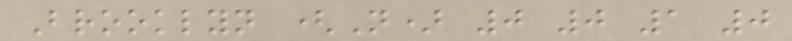Brooklyn (N) 0 0 1 0
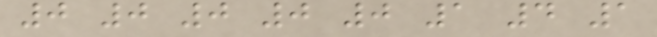0 0 0 0 0 1 4 1
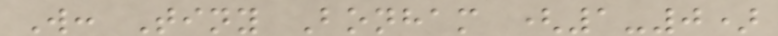W: Tiny Bonham (1-0)
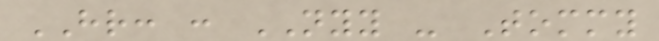HR: : NYY - Tommy
